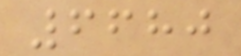6680
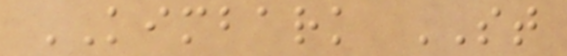KIMBARK ST
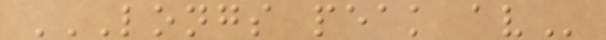LONGS PEAK AV
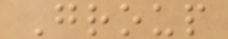Group
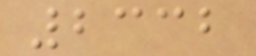2332
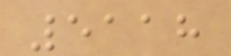5118
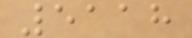5118
